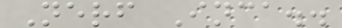Nerf Inca..
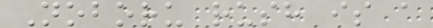Noboru rush is a
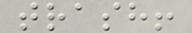trash!
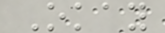Okay
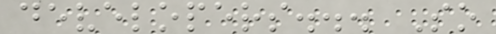developers... So
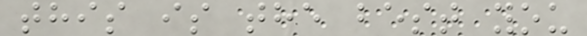this is the best you
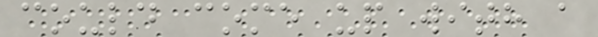could come up with a
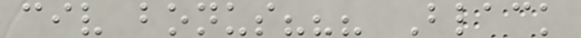civ bonus??? Black
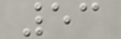53
